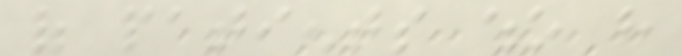of patients who have
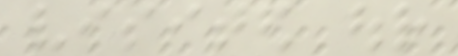visited our
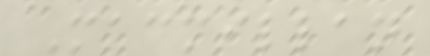Macmillan
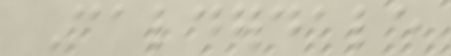Calderdale
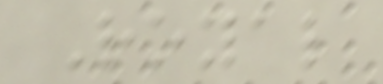Royal
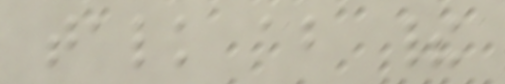talk about their
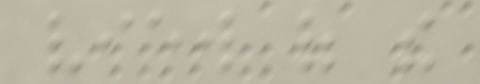view of the
